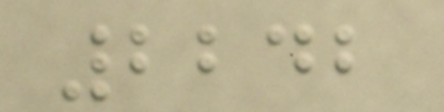2242
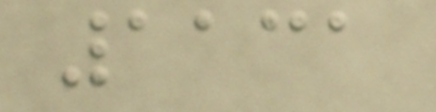1131
